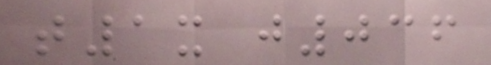t1x j036
